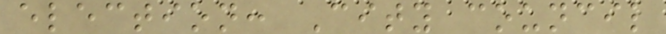election: City council
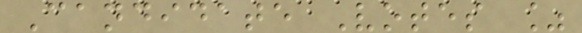Candidate Votes %
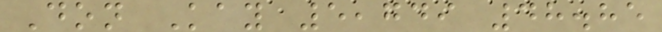Don Kay 5,749 48.85
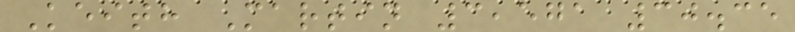Keith Martin 3,571 30.35
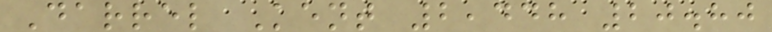Darrel Kent 2,448 20.80
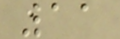11
